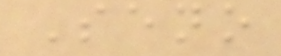Seno
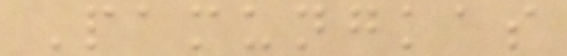Pamungkas
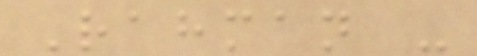Rahman -
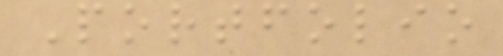Portfolio
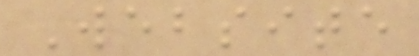Website
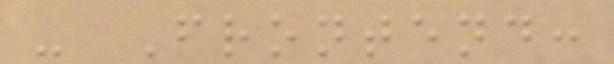- Frontend:
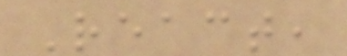React,
